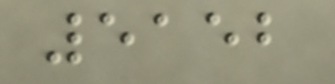5152
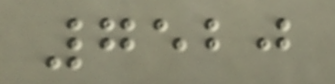7520
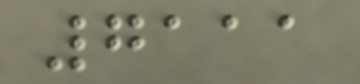7111
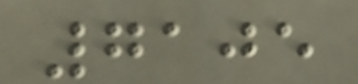7105
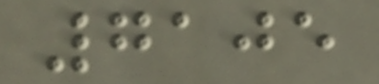7105
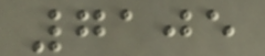7105
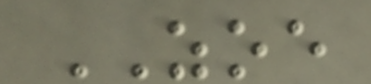ZOE
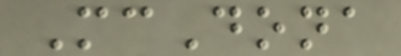McDona
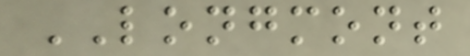LONGMONT
